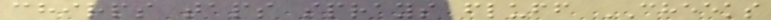chirps taps sprays fluff CHEEKS
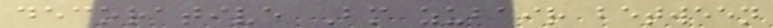decorative Bm zubair between
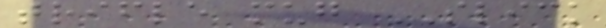trifle mug SLICK
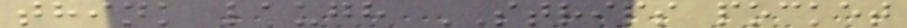think laugh STRIPS pocket
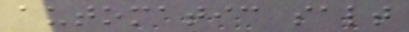automatic salt
